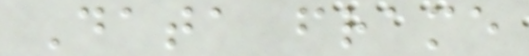Data frame
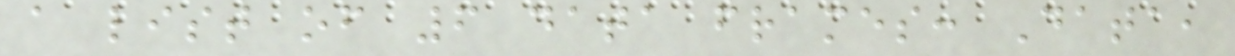a list of 6 data frames: Data,
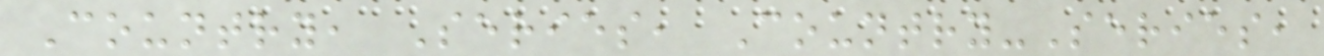Country, Series, Country-Series,
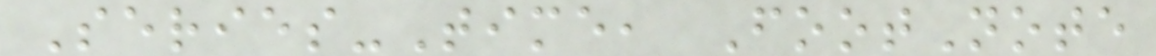Series-Time, FootNote
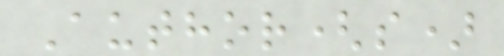Author(s)
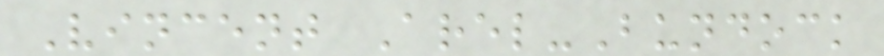Vincent Arel-Bundock
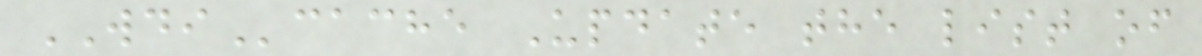WDIcache Update the list of
